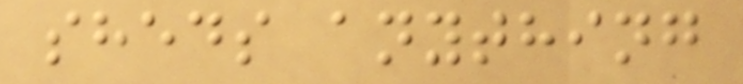sheds anything
